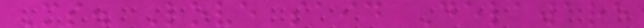Ms. Love said Delaware
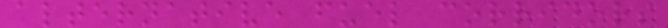alternative fuel corridors
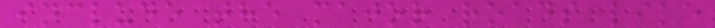include the major roads like
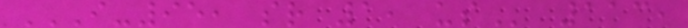I-95, SR 1, US 113,
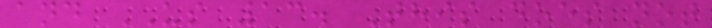and US 13. This does not
